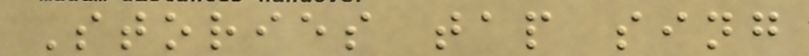Stories tap sing
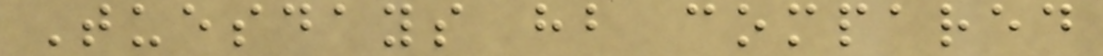Tuesdays hb compared
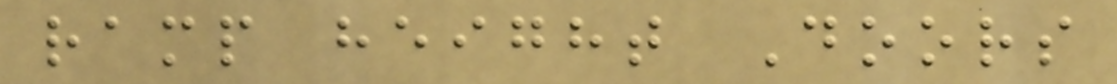ramp height Doors
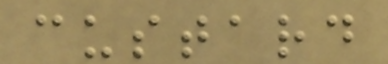custard
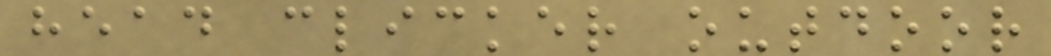head clicker outdoor
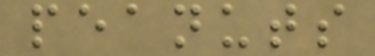peanuts
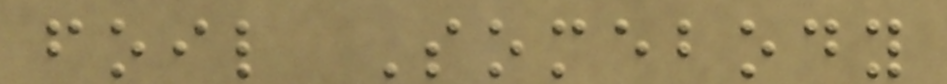foil Somebody
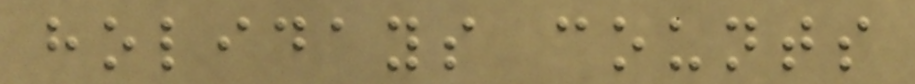holidays counts
